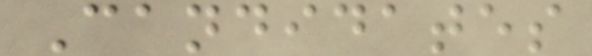Candidates
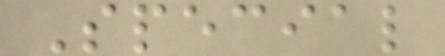Special
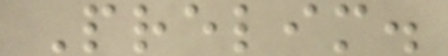Prelim.
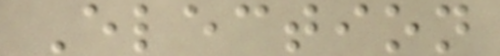Election
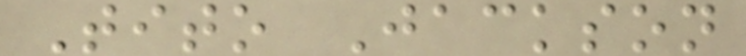Tito Jackson
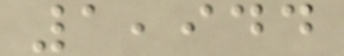1,944
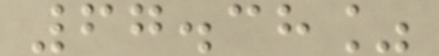67.38%
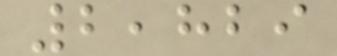2,829
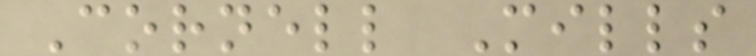Cornell Mills
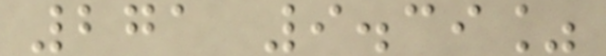271 9.39%
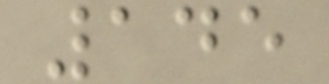145
